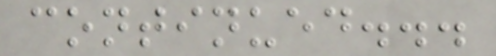continued...
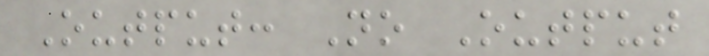Output: No Output
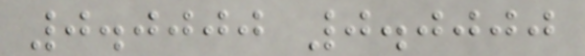0.0000 0.0000
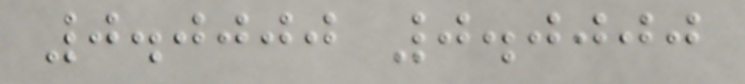0.0000 0.0000
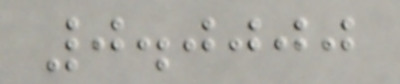0.0000
